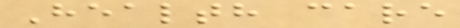Health care
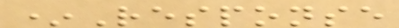*Response
